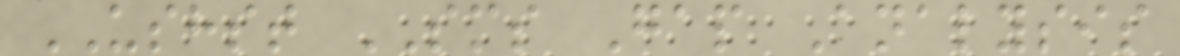USHST SMS Gap Analysis
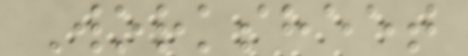Worksheet
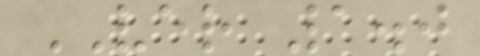VER 1.0
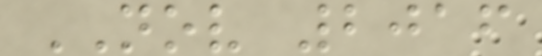NOV 2016
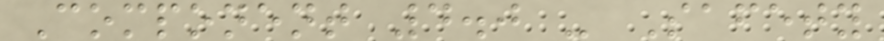Component 4.0 - Safety
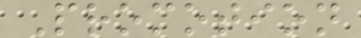Promotion
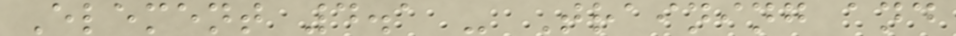Element 4.1 - Training and
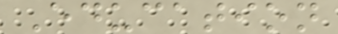Education
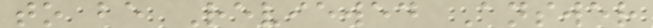to be Reviewed Answer
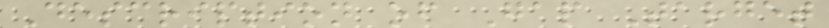Description of Gap Target
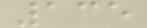135
